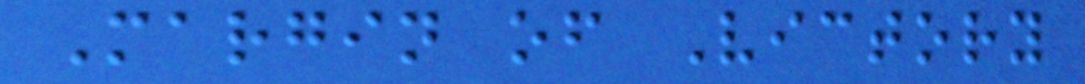Margin of Victory
